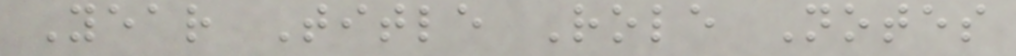Year Title Role Notes
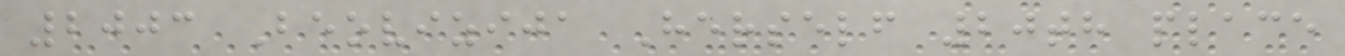2003 Beovizija Herself 20th place
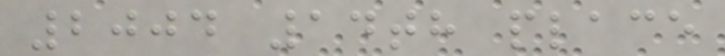2004 14th place
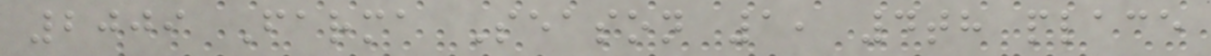2009 Farma Season 1, 4th place
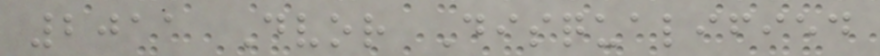2011 Dvor Disqualified
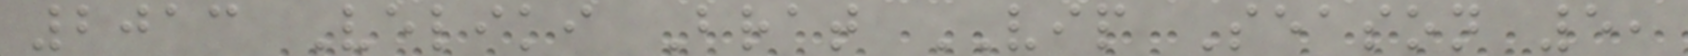2013 Veliki Brat VIP Season 5,
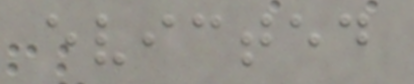evicted
